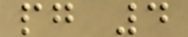pg 4
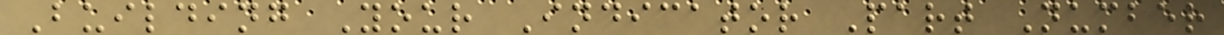Building Your Indicator Part Number
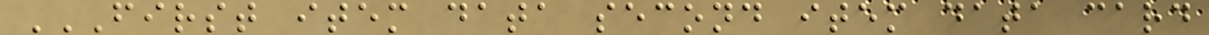FIRST ITEM DATA SECOND ITEM DATA CARD
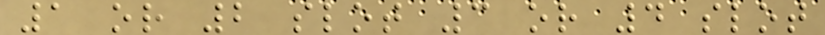1 or 2 slot 3 or 4 slot
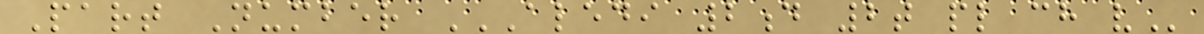Part Number ALEDI 2D 2T PL CH V
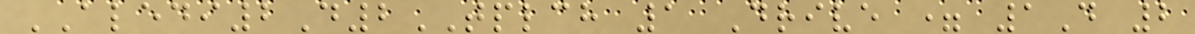ALEDI2D2TPLCH 1 Drive = 1D 2
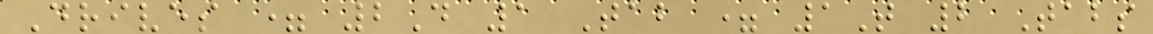Drives = 2D 1 Tab = 1T 2 Tabs
